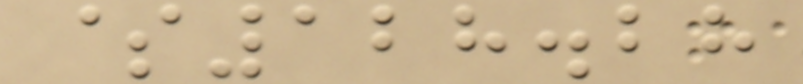$128.28
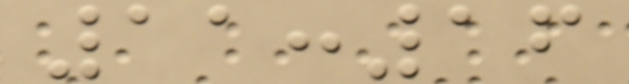11:16
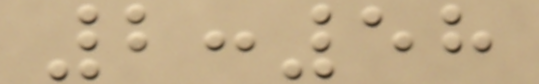2:58
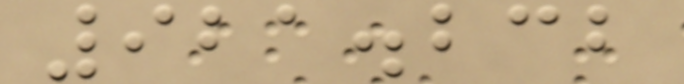921.232
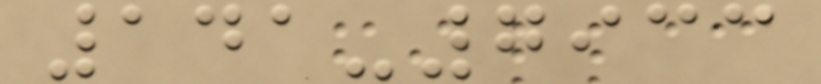141-7933
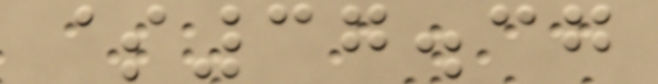$37.37
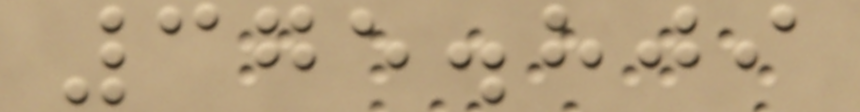375.809
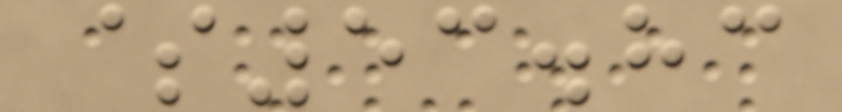$53.83
